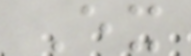Ex
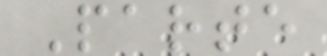Parte
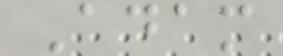Adam
